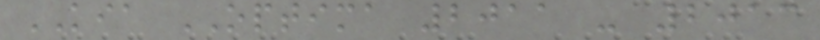KIA OPTIMA 2011 - 2013
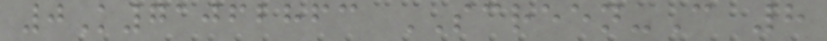0K71062863 SCREEN-C 8
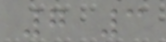7 3
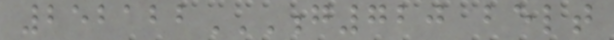252122G720 BELT
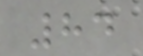84
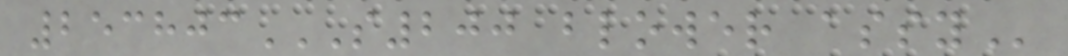253803S200 BLOWER ASSY
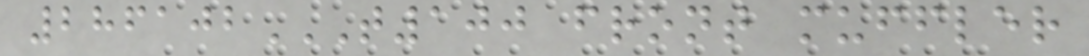286102T100 FRONT MUFFLER
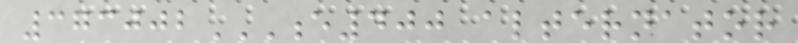373002E400 ALTERNATOR
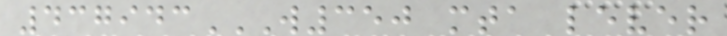437943W350 MTA LEVER
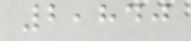2,840
